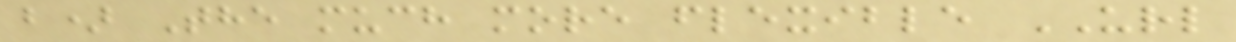b) The much more flexible URL
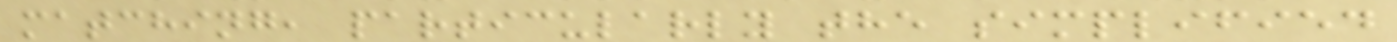matching, particularly the simplified
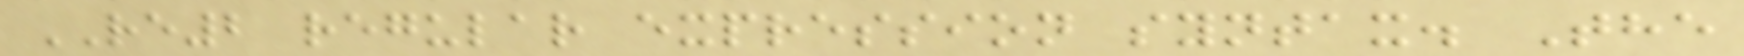RE2 regular expression syntax. The
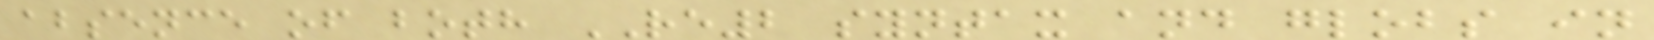absence of both RE2 syntax and globs in
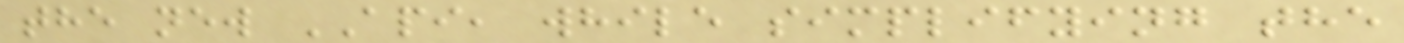the new API, while simplifying the
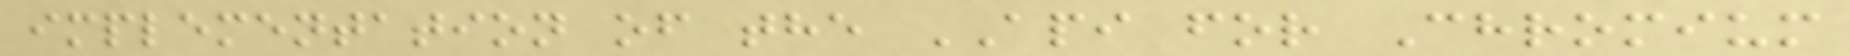implementation of the API for Chromium
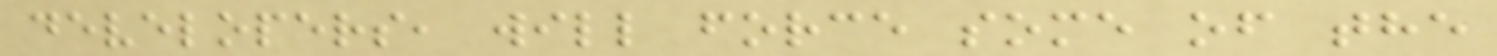developers, will force some of the
